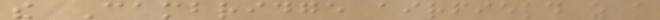the Cambridge airfield as a
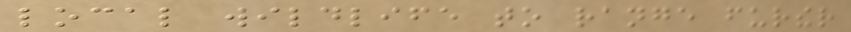local wildlife to range further
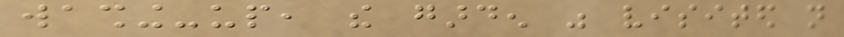washing-up, the garden was visited not
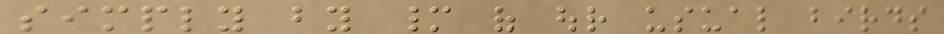simply by many of our usual birds
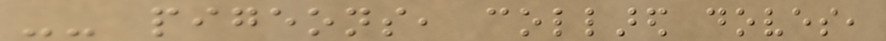-- pigeons, collared doves,
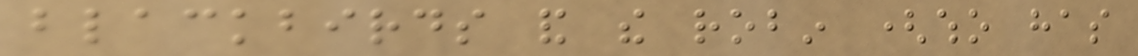blackbirds and the robin (who has
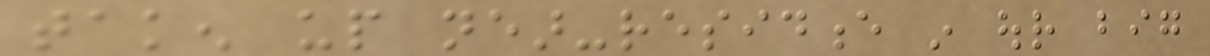taken up near-residence in our big
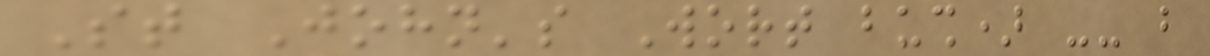St John's Wort bush) -- but
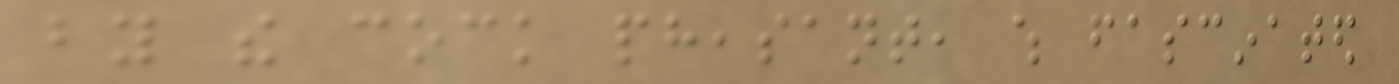by the cock pheasant, which fascinated
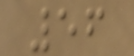56
